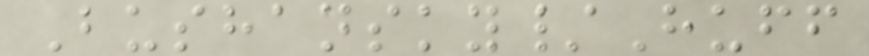Bushansky/Huff
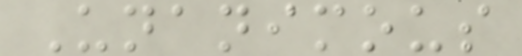Unanimous
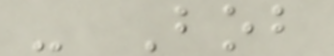- Bob
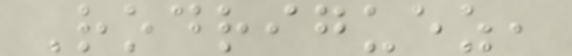Rodriguez,
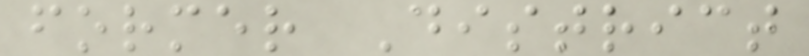former District
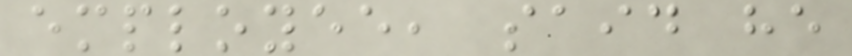employee, said he
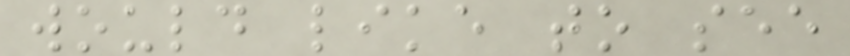would like to see
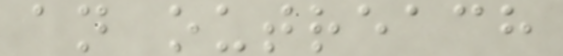an outreach
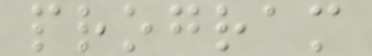program
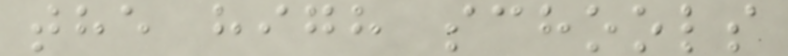the high schools
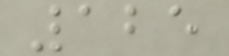125
